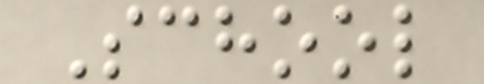School
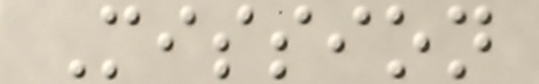Mission
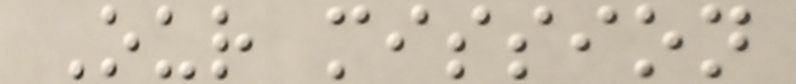Our mission
